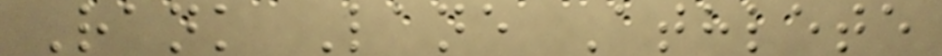Rank Lane Athlete
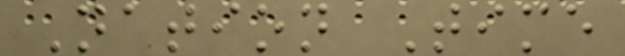Nation Time
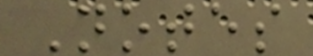Notes
